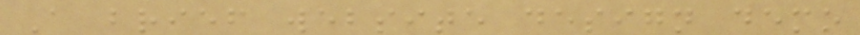A brief website design demo
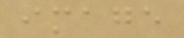image
